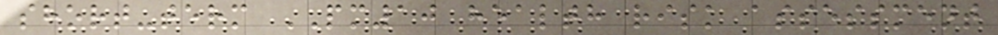short-term PM10 health risk assessment
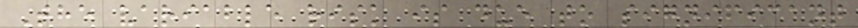The variable risk is due to significant
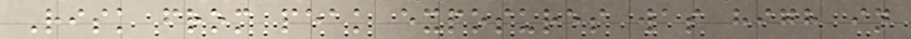Risk from peak exposures was high in
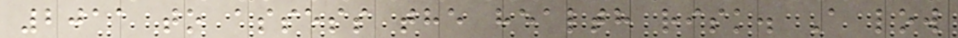2011 to assess the health risk. A low
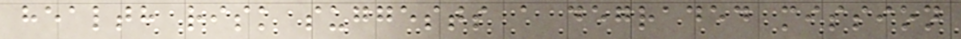health risk suggests a degraded mission
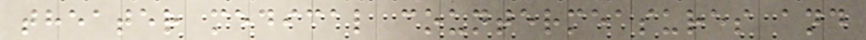theater medical countermeasures and
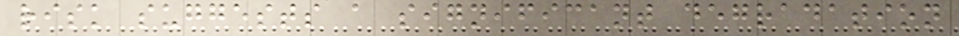risk suggests a significant degradation
